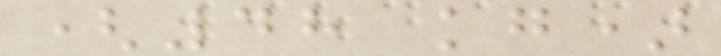(48 kg)
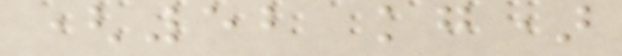(52 kg)
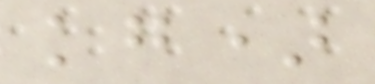kg)
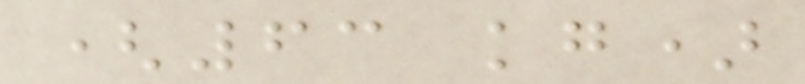(63 kg)
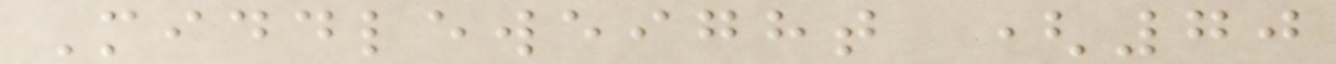Middleweight (70
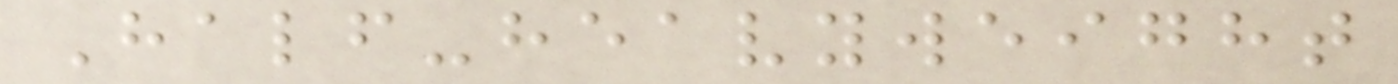Half-heavyweight
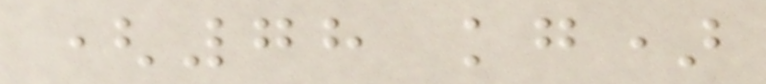(78 kg)
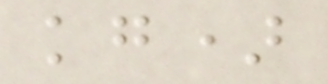kg)
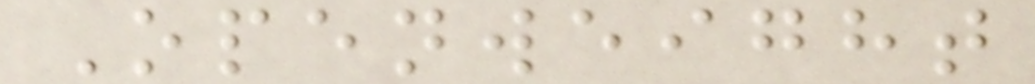Openweight
